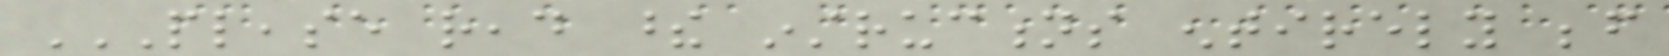PLEASE READ THESE INSTRUCTIONS ENTIRELY BEFORE
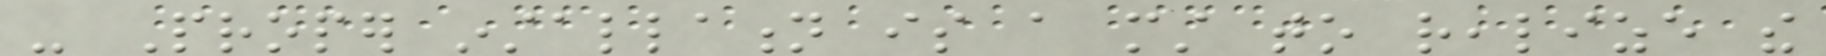- Proper installation is a must to realize the
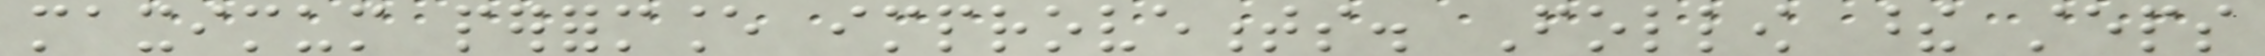maximum performance improvements. Follow these steps
